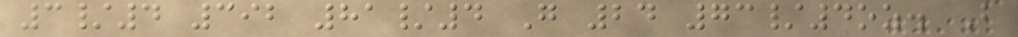3/4 392 81/4 G 24 73/4oz. B
